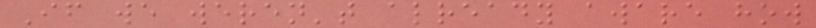If we weren't already aware how
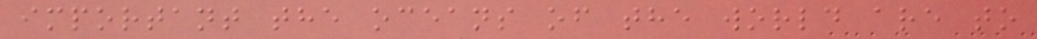important the oceans of the world are to
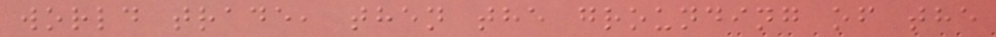world trade, then the grounding of the
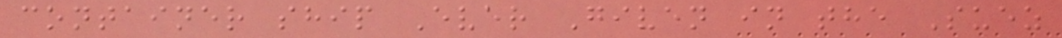container ship Ever Given in the Suez
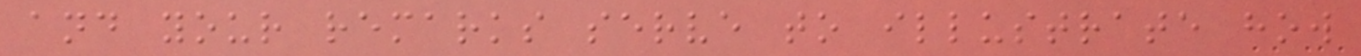and your remarks serve to illustrate how
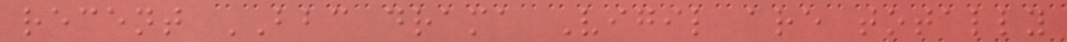recent BBC drama Vigil are totally
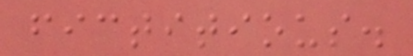fictitious.
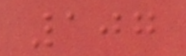107
